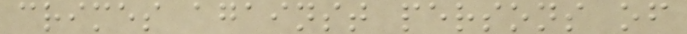crimes against persons of
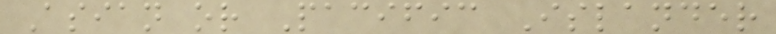Asian or Pacific Islander
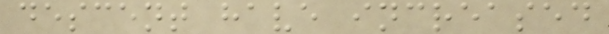descent have increased
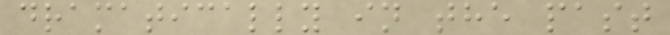dramatically in the past
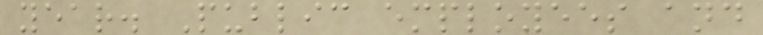year. Public employees and
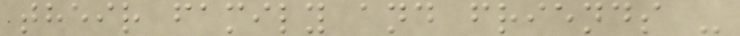their family and friends -
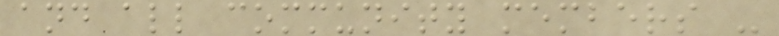and all community members -
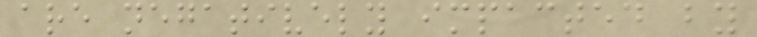are negatively impacted by
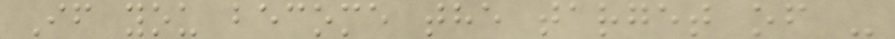If you become the target of -
